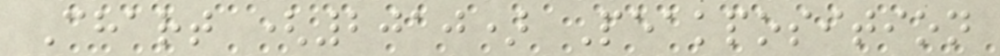Chart (2010) Peakposition
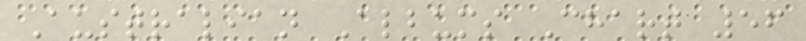Australian Albums Chart 56
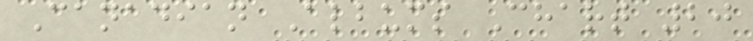Canadian Albums Chart 20
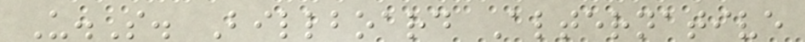U.S. Billboard Alternative
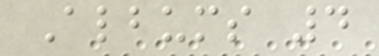Albums 4
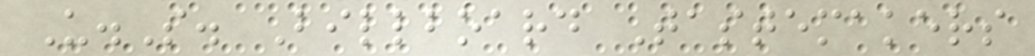U.S. Billboard Tastemakers
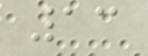13
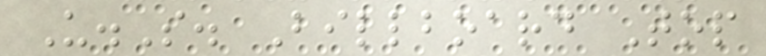U.S. Billboard Top
